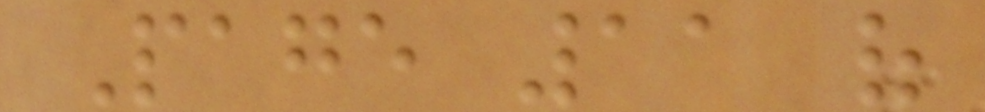Page 11 of
